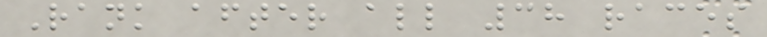Rank after all 38 races
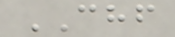CHF
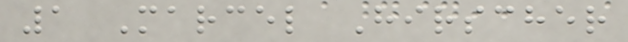1 Marcel Hirscher
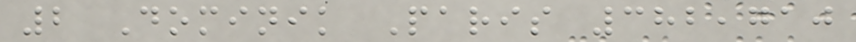2 Dominik Paris 382,710
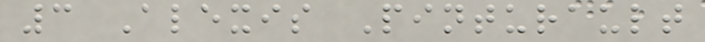3 Alexis Pinturault
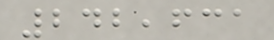242,631
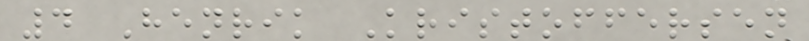4 Henrik Kristoffersen
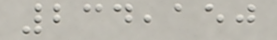234,150
